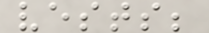vests;
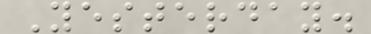Yesterday.
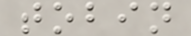tobin
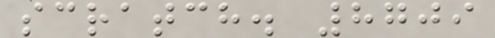scratch. 8709
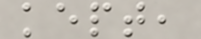kept,
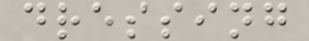dressing
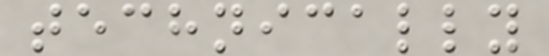technically
